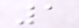1
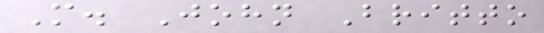M. John Britto
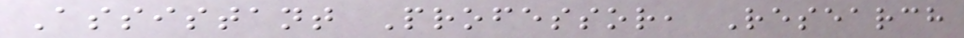Assistant Professor, Research
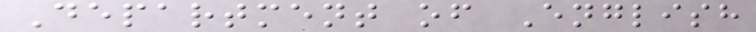Department of English
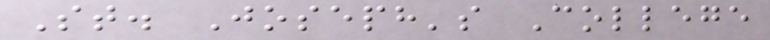St. Joseph's College
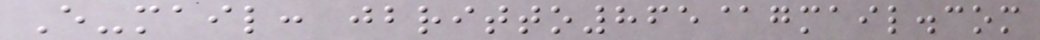E-mail: jbritto865@gmail.com
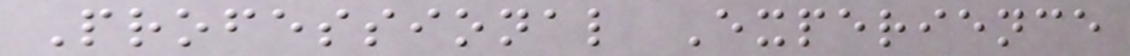Professional Experience
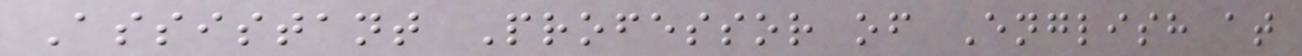Assistant Professor of English at
